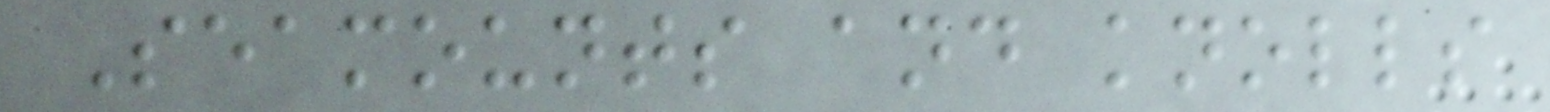Seamounts and knolls
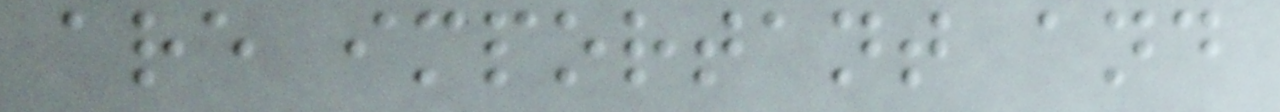are important and
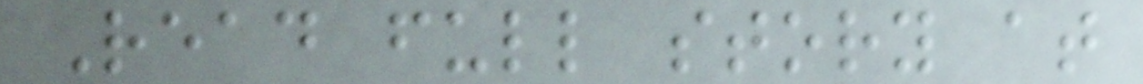Read full story at
